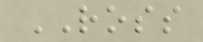ROSS
